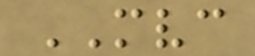MVC
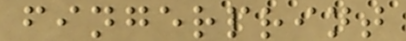fingerprint
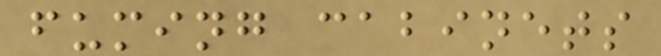fuming cabinets
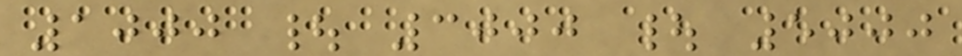1000 | 3000 | 5000
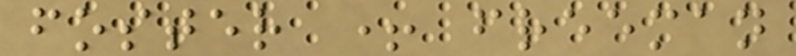foster + freeman
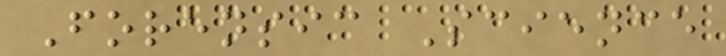Forensic Science
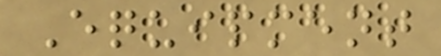Equipment
